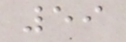59
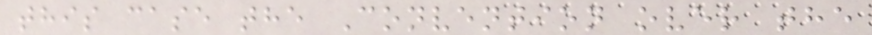this case the Convention over the
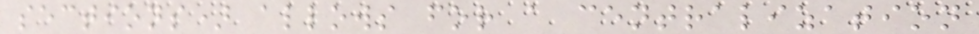sections) allows for a centralization
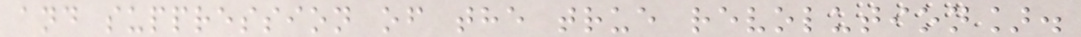and suppression of the true revolution].
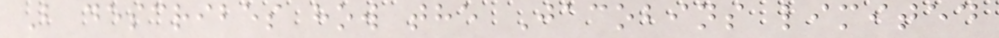B describes how the Jacobins limited
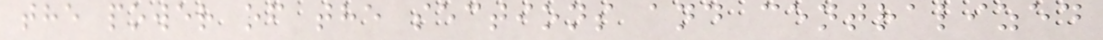the power of the sections and centralized
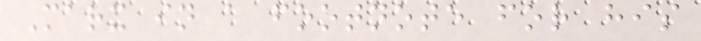Marx in a footnote for his
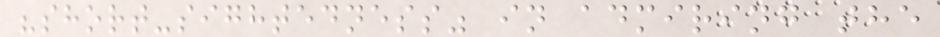"short-sightedness" in admiring the
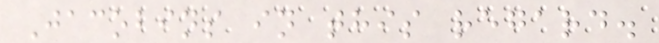Jacobins in this regard.
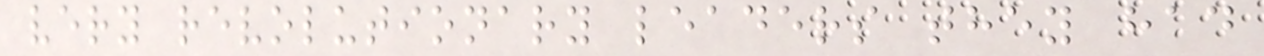very revolutionary leaders they had
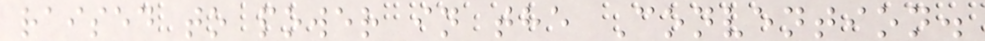raised to power in the Convention.
